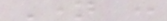Name :
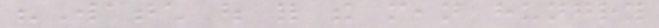"Watch out for the mean hungry
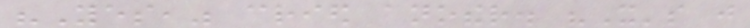"Yes," cried another. "It's just
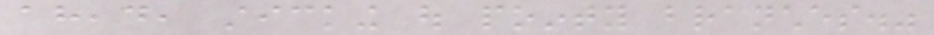ahead, sticking out pointy branches."
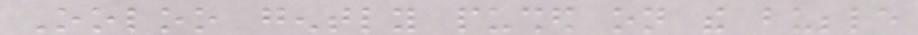Ooloo gently pushed on the bubble
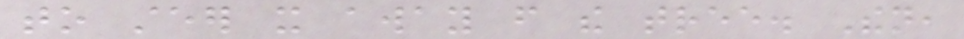to steer it away from the tree. Then,
